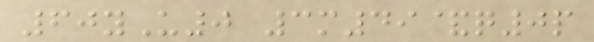60yU0 3m49&q0p
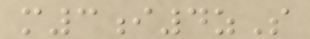m3i4zS
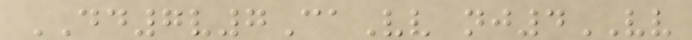DD7v7CaVv nj4VV
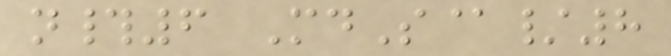n#6 MdS@/8
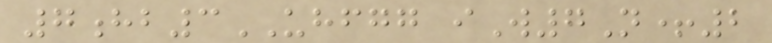7hb3UHFGG iW7N+2
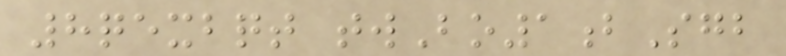8qexbqt twBo1bSgb
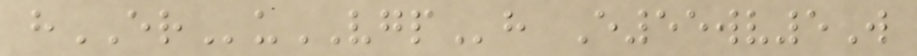hERuVGPh E55wv5W
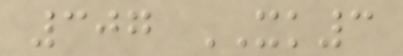307 XK3
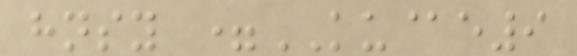hnsy =KU@e9
